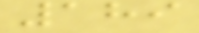189
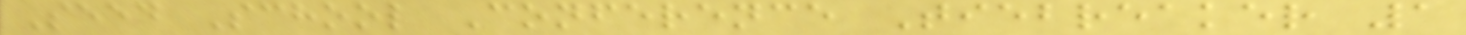Seed School Conference Tiebreaker 1
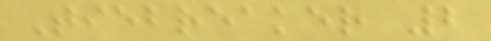Tiebreaker 2
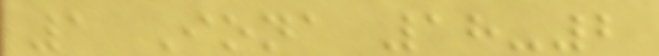1 Iona 18-2
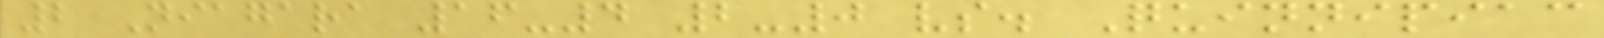2 Niagara 16-4 2-0 vs. Quinnipiac
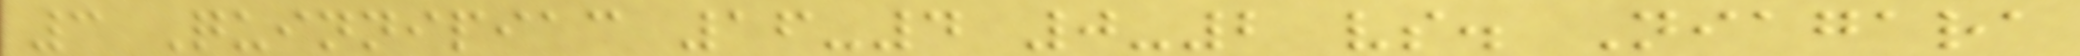3 Quinnipiac 16-4 0-2 vs. Niagara
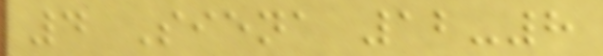4 Siena 12-8
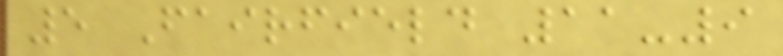5 Fairfield 11-9
